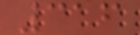316
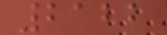2122
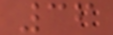36
